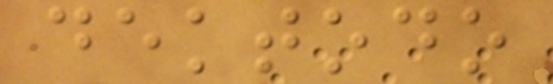dektodo
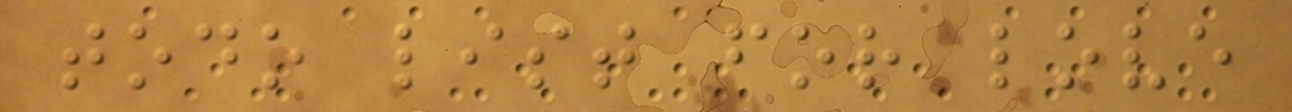todo list for love
